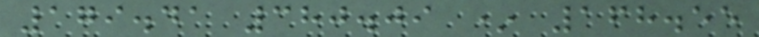179.41 380.09 * 168.55
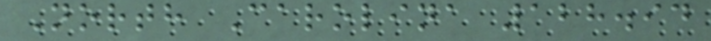North Carolina 128.94
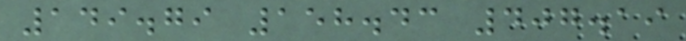149.79 158.43 407.19
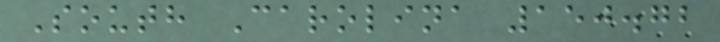South Carolina 150.72
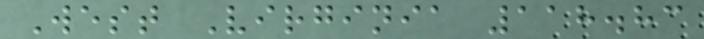West Virginia 118.83
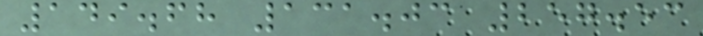149.68 131.03 257.53
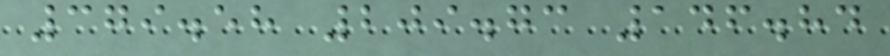379.58 209.73 146.84
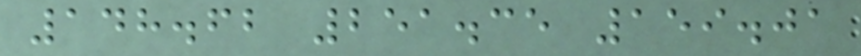148.62 251.35 159.01
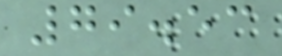79.53
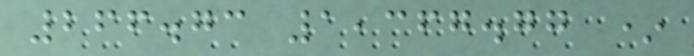266.73 1,367.77 *
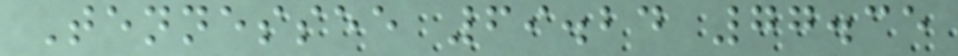Tennessee 69.24 77.35
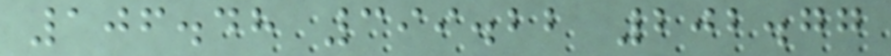106.48 399.22 202.77
